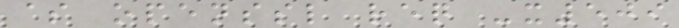$ openssl req -x509
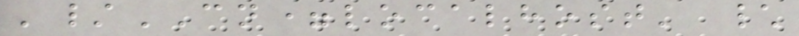'/CN=localhost' \
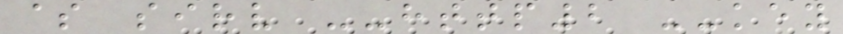$ sirv --http2 --key
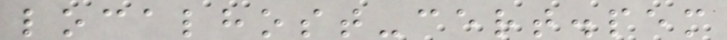localhost-cert.pem
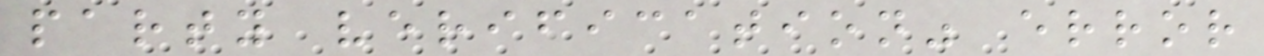party verification" error
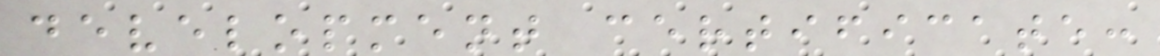development certificate:
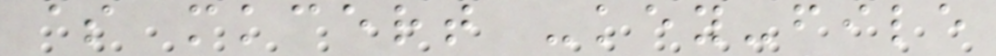$ mkcert -key-file
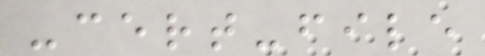-cert-file
